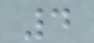4
